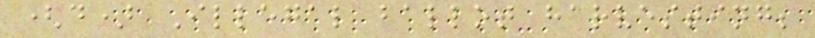(d) Illegal ballot harvesting;
